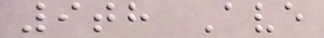9th Ave
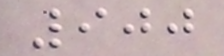900
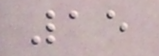15
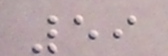59
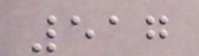517
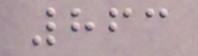863
